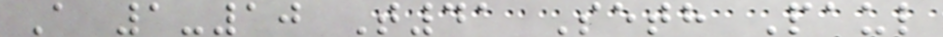A 1-10 T41 Seth Paul
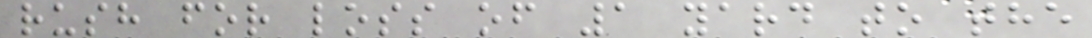rush for loss of 1 yard to the
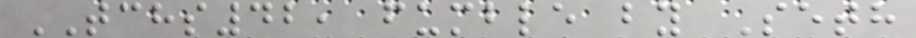TCHS42, fumble by Seth
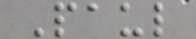Paul
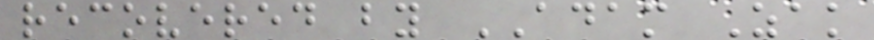recovered by ADAM Zak
